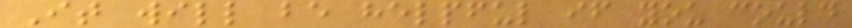It will be helpful if you could
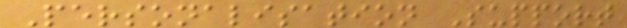Personalisation Support
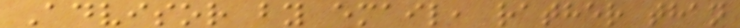Advisor by email, rather than
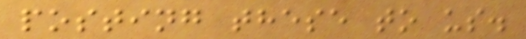posting these to us.
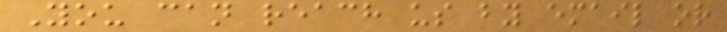You can reach us by email or
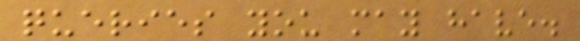queries you may have.
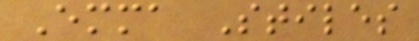Emma Stiles
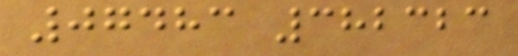07483 382323
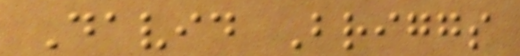David Briggs
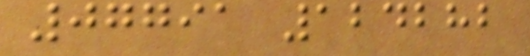07791 124282
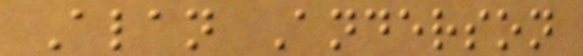Alan Anderson
